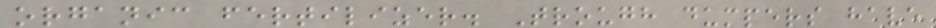organic fertilizer. Trough dumpers have
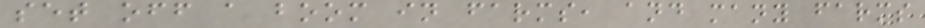set off a boom in farms, and many farms
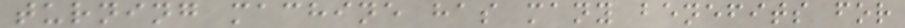turning machine has many benefits for
